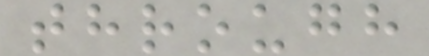through
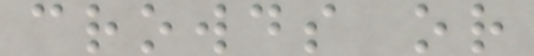crowds or
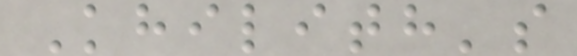Khilith's
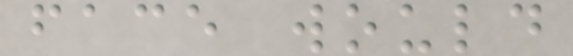face would
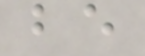be
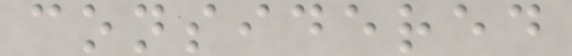considered
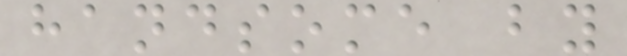handsome by
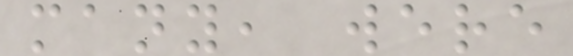many, were
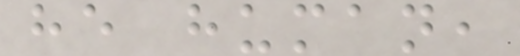he human,
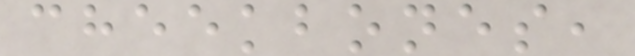cheekbones,
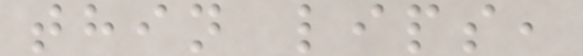thin lips,
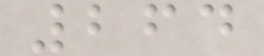264
